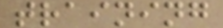training
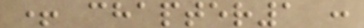+ chapter1 :
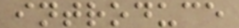introduce
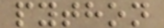python
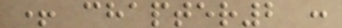+ chapter2 :
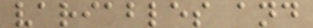variables and
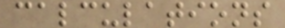calculations
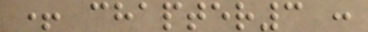+ chapter3 :
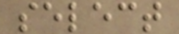select
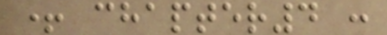+ chapter4 :
